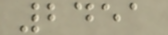2451
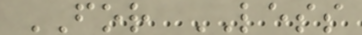FOR LESS
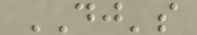DJ's
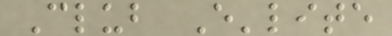Club E'lite
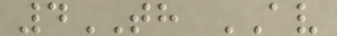4TH AV
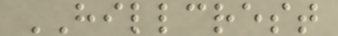HILLCREST
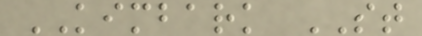KIMBARK ST
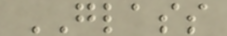GLASS
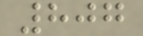807
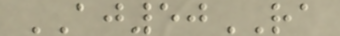AJ50RA
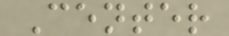Center
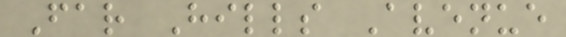Far Hills Avenue
